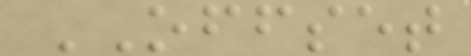OFFSET
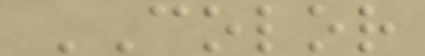COLOR
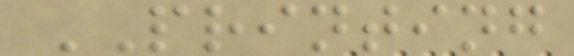PRINTING
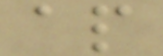ap
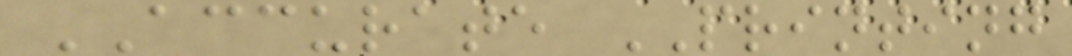ACCURATE PRINTING
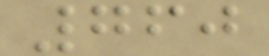760
